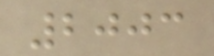2003
